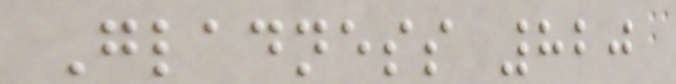Gladness 820
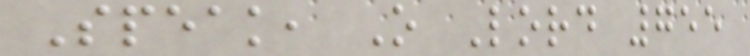Speak, O Lord 755
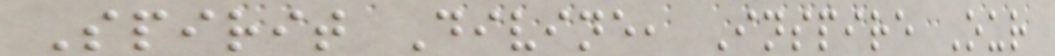Spirit Divine, Inspire Our
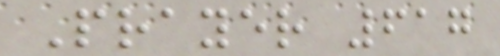Prayer 617
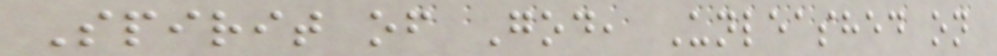Spirit of God, Unleashed on
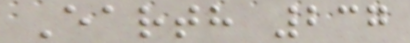Earth 237
